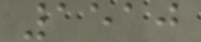1510
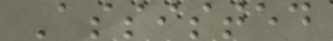Assisted
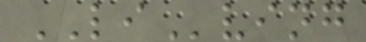LIving
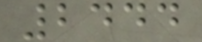2444
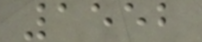1552
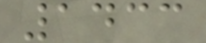1433
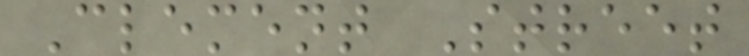Clement Street
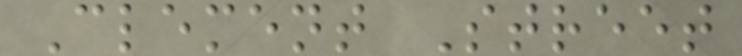Clement Street
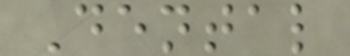Dental
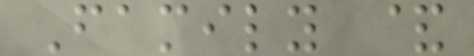Family &
